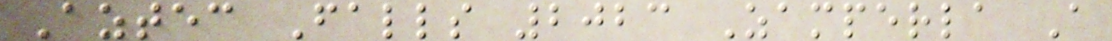Aztec Falls 2023 Zamperla A
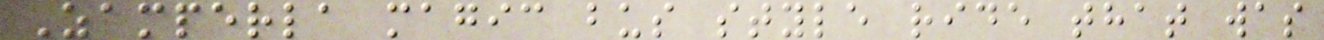Zamperla magic bus style ride that was
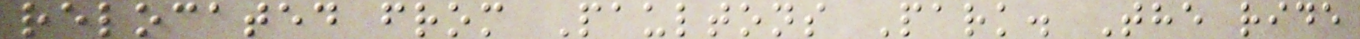relocated from Paultons Park. The ride
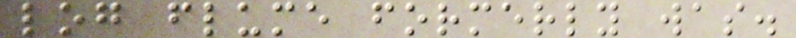log flume formerly was.
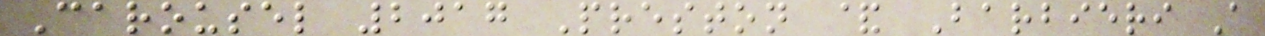Carousel 2017 Preston & Barbieri A
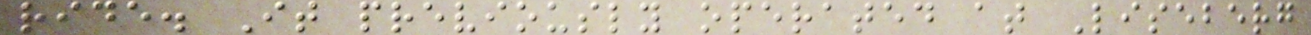ride. It previously operated at Liseberg
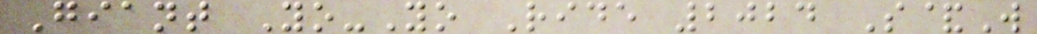Giant Yo-Yo Ride 2024 S&W
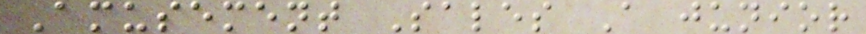Amusement Sales A junior
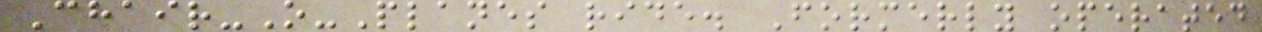Chair-O-Planes ride. Formerly operated
